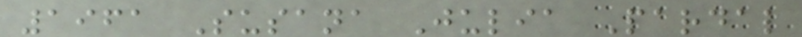1961 Susana Julia Pardal
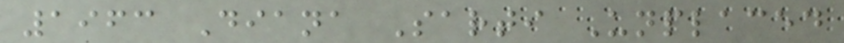1963 Diana Sarti Unplaced
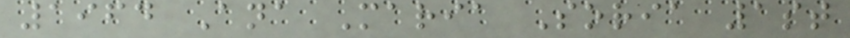1964 Ana Maria Soria 1st
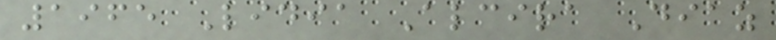1965 Lidia Alcira Diaz
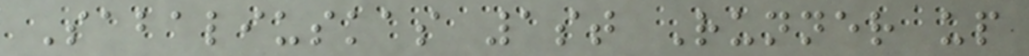Sabaliuskas 1st Runner up
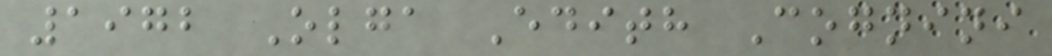1972 Olga Edith Cognini
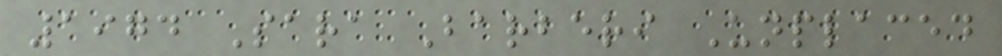1974 Sara Barberi Unplaced
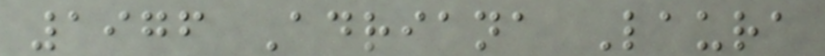1976 Adriana Laura
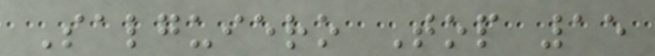Salguiero Top 15
